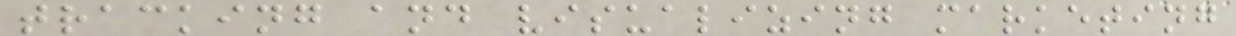tracking and visualizing marketing
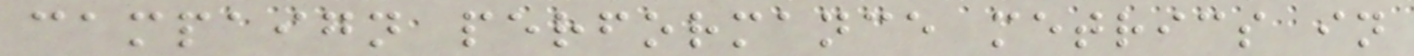campaign performance metrics in
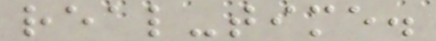real-time.
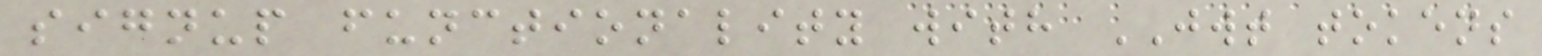signup functionality with JWT tokens
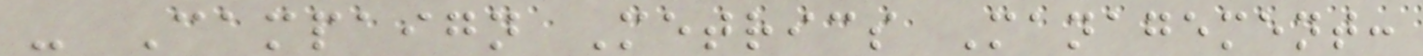- Campaign Metrics Management:
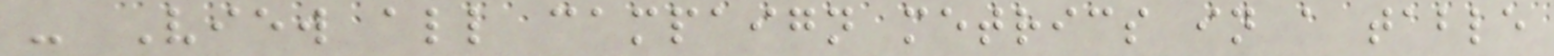- View all campaign metrics in a table
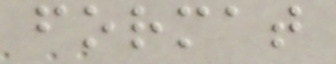format
